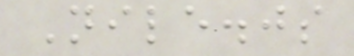Nile.js
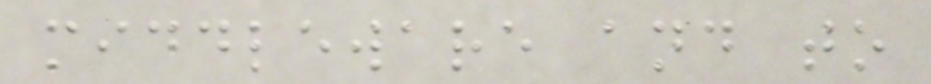middleware and to
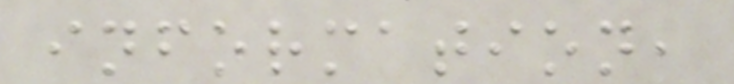information,
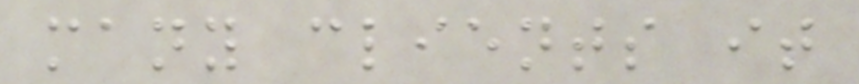many clients it
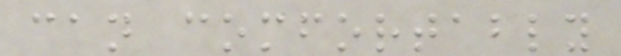can comfortably
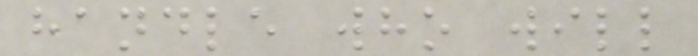handle who will
